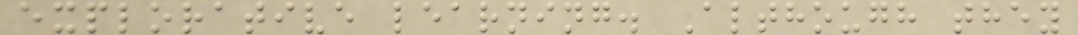explorative learning. Although they
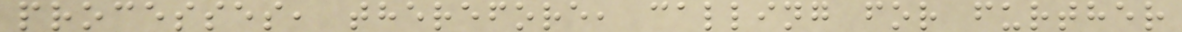processes, therefore, calling for further
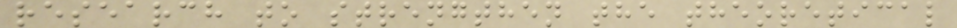research to strengthen the theoretical
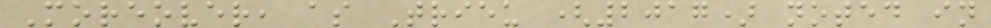Moreover, as Trieu (2017) noted in
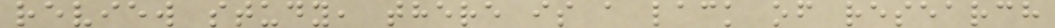review study, there is a lack of research
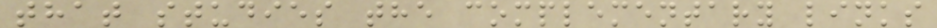that studies the complementary links
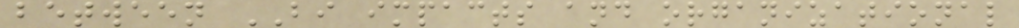between BI impacts and organizational
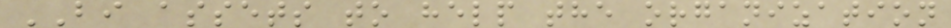BI assets to help the organization
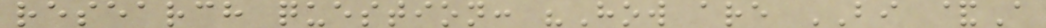research question: "How are BI &A
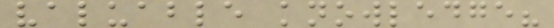valuable knowledge?
